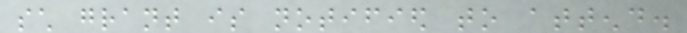such grant is notified to attend.
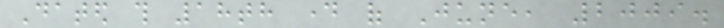Dated this 18th day of June, 2009.
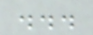...
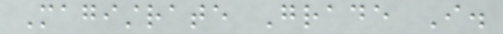Magistrate Grade I.
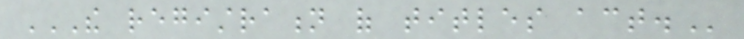THE REGISTRATION OF TITLES ACT.
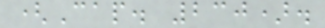(Cap. 230).
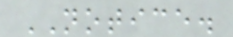NOTICE.
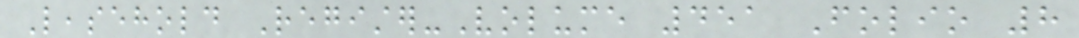Leasehold Register-Volume 451 Folio 8
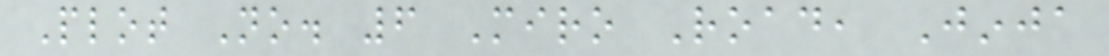Plot No. 6 Miro Road, Jinja
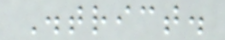District.
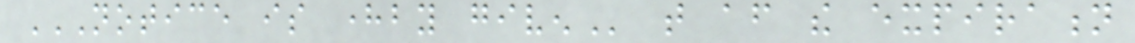NOTICE IS HEREBY GIVEN that after the expiration
